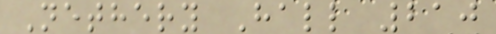Nethery Hall 210
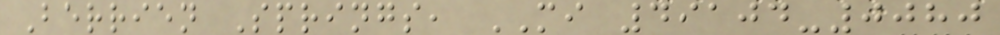Berrien Springs, MI 49104-0080
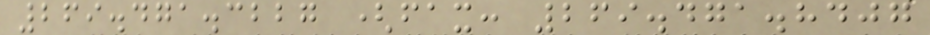269.471.3227 (fax: 269.471.8407
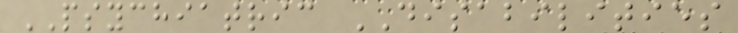PSYCHIATRIC DISABILITIES
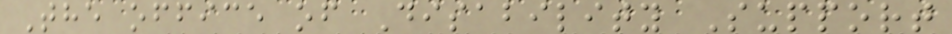The office of Disability Support
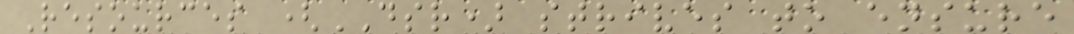Resources (DSR) strives to ensure
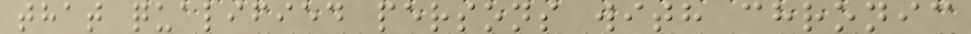that qualified persons with chronic
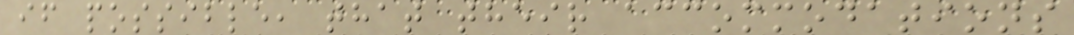if possible, that their accommodations
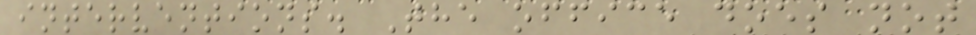interventions. The office does not
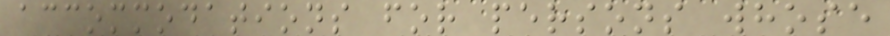accommodations for persons whose
